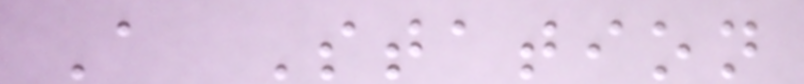A Station
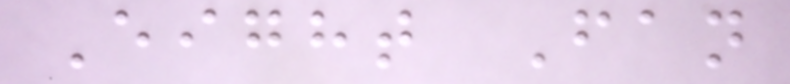Eight Fan
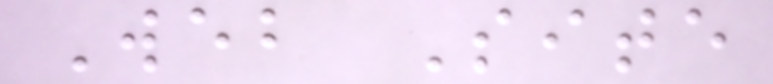Web Site
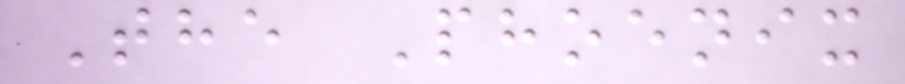The Phoenix
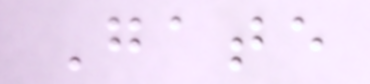Gate
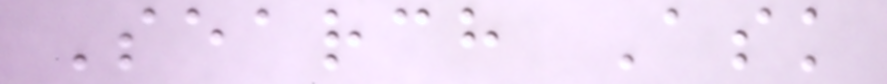Search Ask
